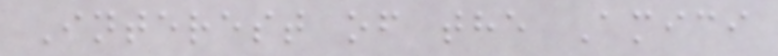Interest of the Amici
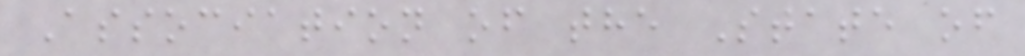Association of the State of
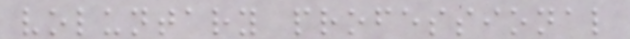voluntary professional
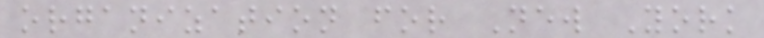organization for New York
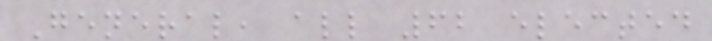General, all 62 elected
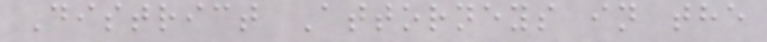District Attorneys in the
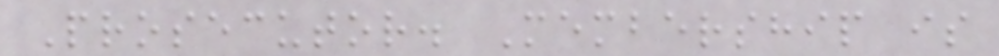Prosecutor. Membership is
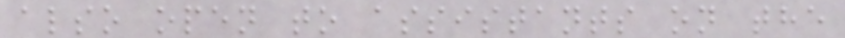also open to assistants on the
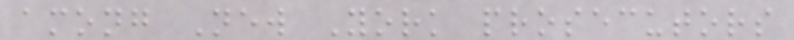among New York prosecutors
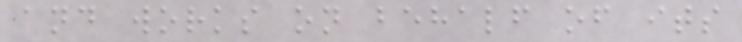and works on behalf of its
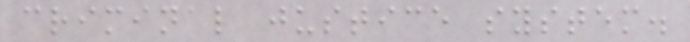criminal justice system.
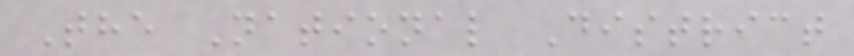The National District
